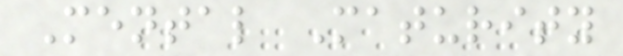Mental Maturity
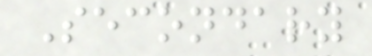Secondary
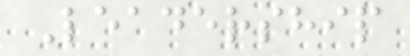Leadership
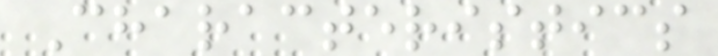Characteristics
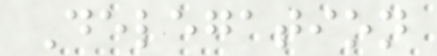Delegation
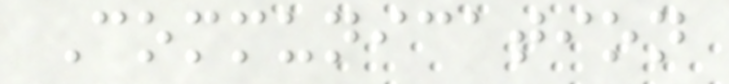Communication
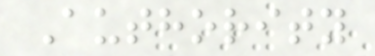Authority
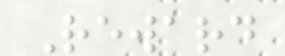Reward
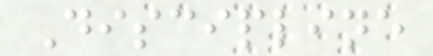Discipline
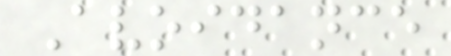Avoidance
